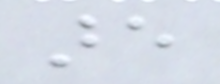are
